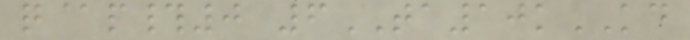q@p#0 6TA10kKD
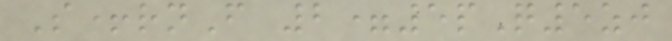S+rnF 2=5pQ5zj
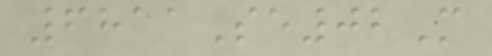6811Se02M
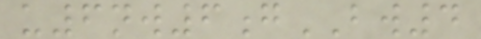u6nw6gBW4
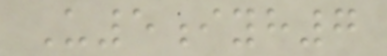U5iyh7
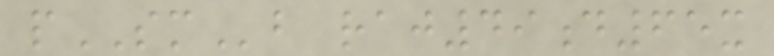pSMb raj49d65x
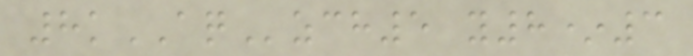8kAQzch5 y8*3
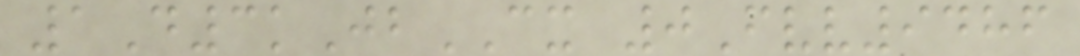1D3kJbCX 0Fvv9486
